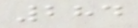284
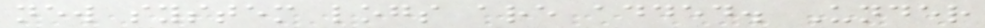new system logs are added. Under
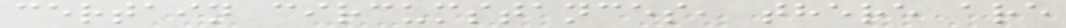certain circumstances, there are
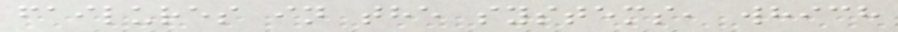failures in the systems, which
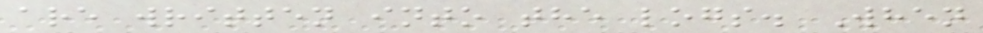are written into the logs. When
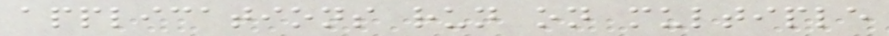applications run on multiple
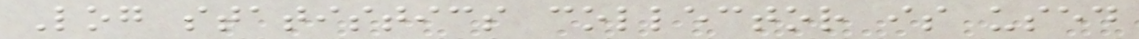Log statistics collector is used
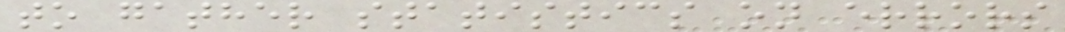to gather statistics on errors
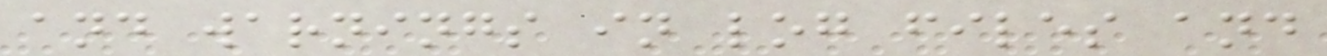and warnings in log files and
